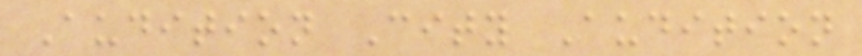Audition City Audition
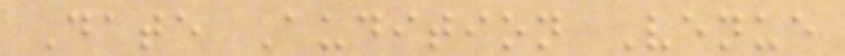Date Audition Venue
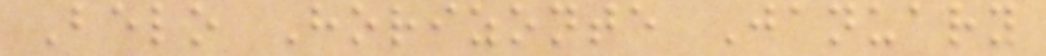Belo Horizonte January
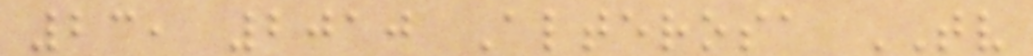23, 2010 Alterosa TV
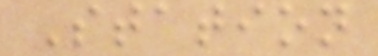Station
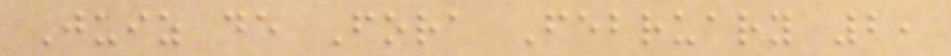Juiz de Fora February 2,
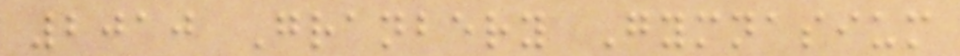2010 Granbery Gymnasium
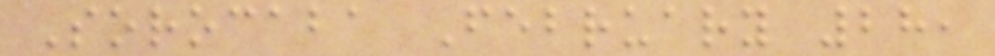Sorocaba February 28,
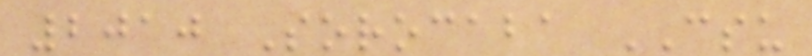2010 Sorocaba CSU
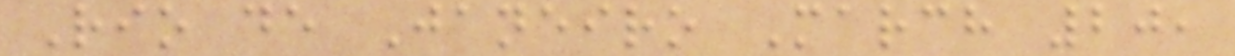Rio de Janeiro March 20,
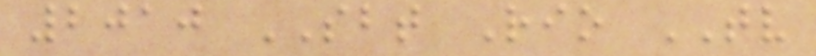2010 SBT Rio TV
